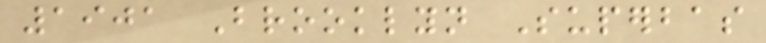1901 Brooklyn Superbas
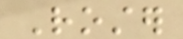Roster
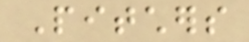Pitchers
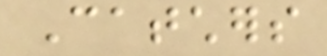Catchers
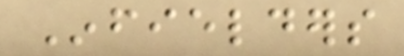Infielders
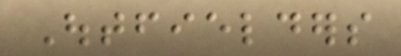Outfielders
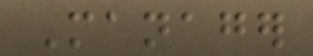Manager
